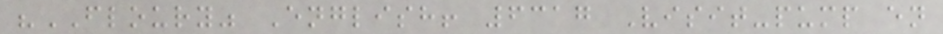"FLOURY" English! 6317 Visit-pump en
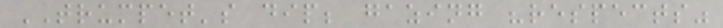TRUMPET's dip; gazing "respects"
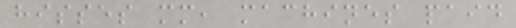hisses mm, machines paid
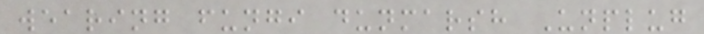wearing fungi dunmarsh Unplug
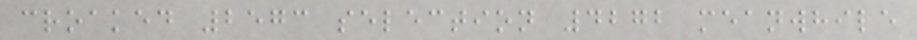croaked 2573 selection 4272 meanwhile
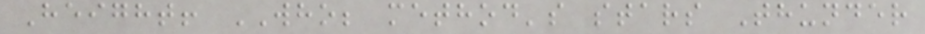Height! WHO; method's stars Thunder
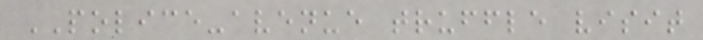POLICE-avenue truffle visit
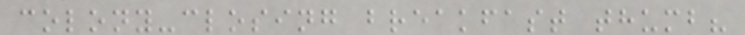colony-closing breakfast thumb?
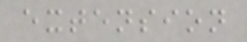extension
